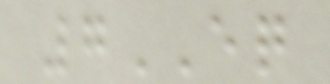7EQ
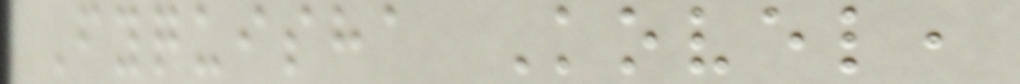Fyquisha Kovel,
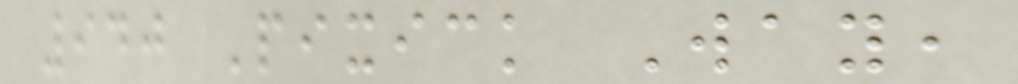940 Pixick Way,
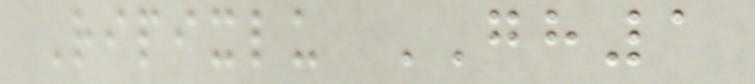Ripixlu GH1
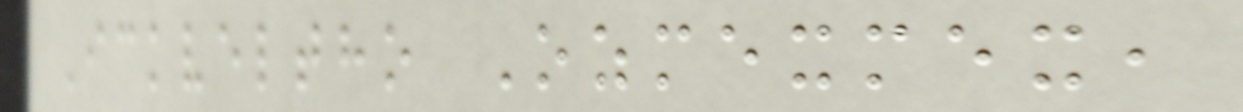Ickveltho Ozmexmex,
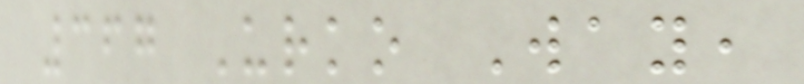367 Urko Way,
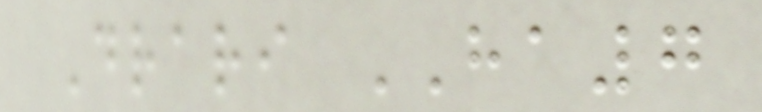Drari HA7
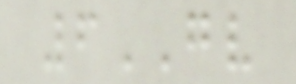6GV
